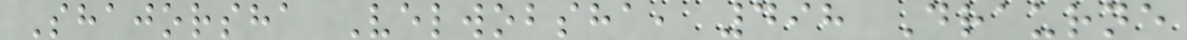Shajorsha Velwobsha, 498 Draurne
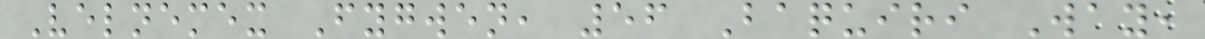Velnemex Fygwen, 56 Baquiri Way,
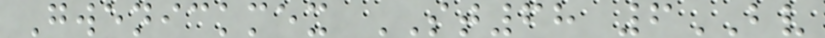Gwenickmex ST68 6BV
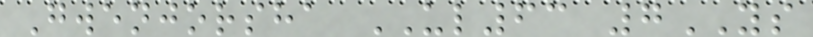Gwenjorsha UL63 7YS
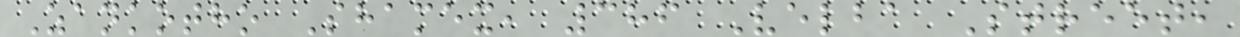Zankotho Shamex, 386 Velba Street,
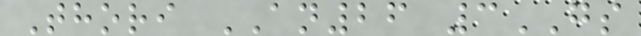Thori AN26 3GS
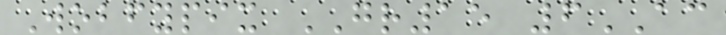Wobfypix GR15 6AC
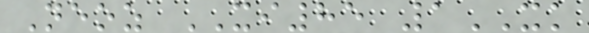Neoz XI85 1XK
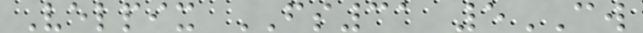Velpix FS31 5CW
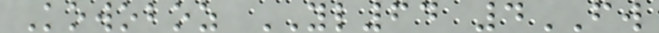Kowoboz YL64 4FW
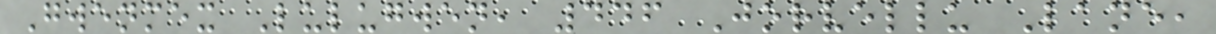Gwenmex Lulugwen, 446 Jorvellu Lane,
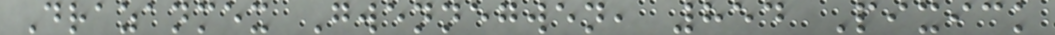Drazanmex Gwennegwen, 854 Pixick
